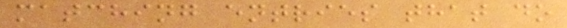matching entries that do
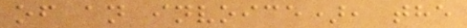of an invoice), the
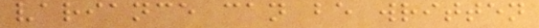variance can be written
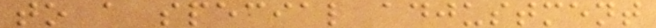to a special adjustment
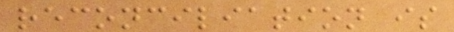reconciliation is
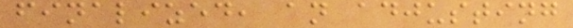finalized, an adjusting
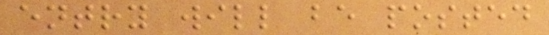entry will be posted
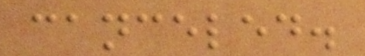canceled.
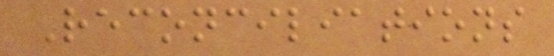Reconciliations
